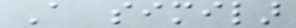A similar
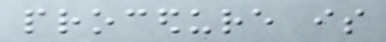procedure is
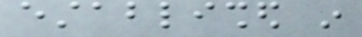established in
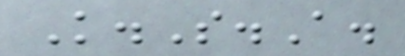K.S.A.
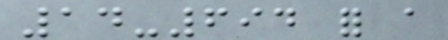14-694 for a
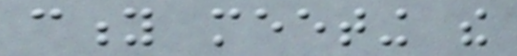city meeting the
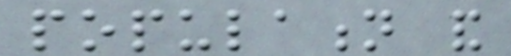population and
